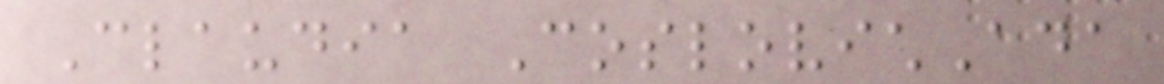Claudia CoslovichAda
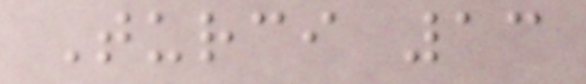Turci 13
